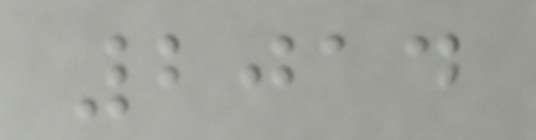2014
